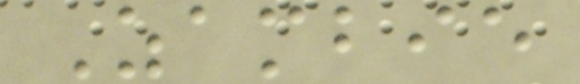Zambie
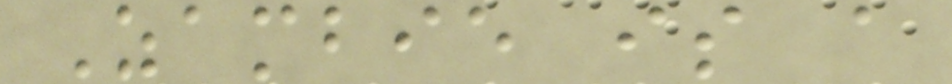Zambie is a
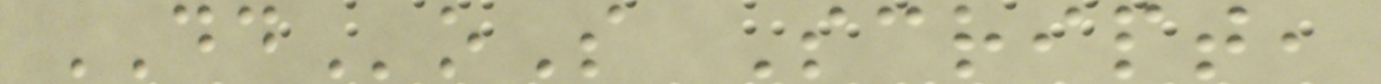DDoS Script,
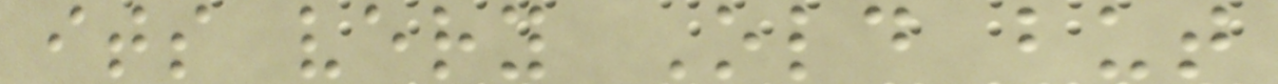its very Old but
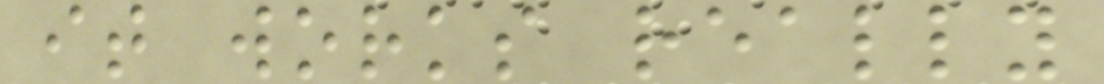it works really
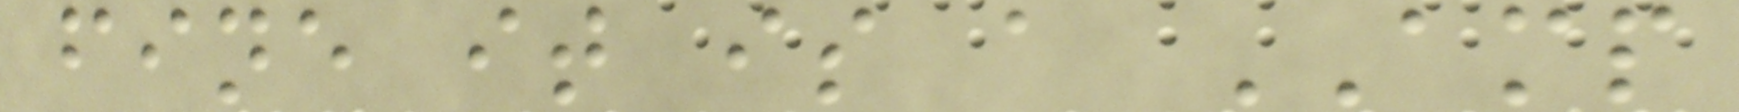fine it is a AMP
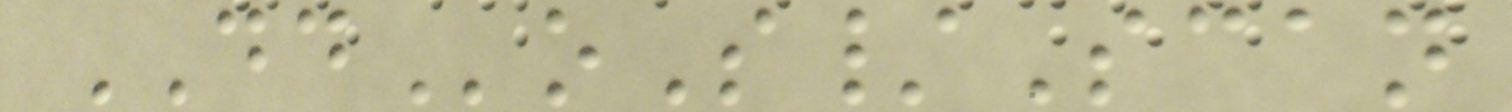DDoS/Scan
